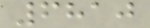6810
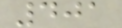401
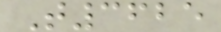T3625
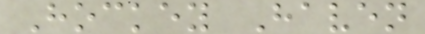Hockey Haven
